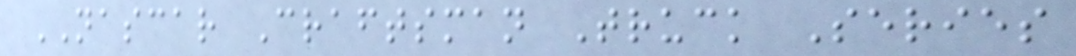NASCAR Craftsman Truck Series
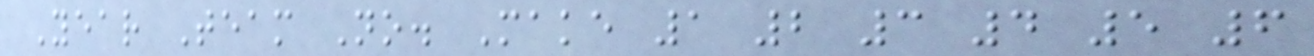Year Team No. Make 1 2 3 4 5 6
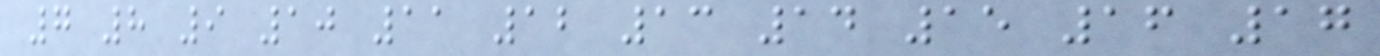7 8 9 10 11 12 13 14 15 16 17
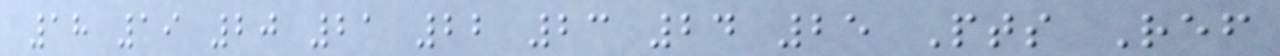18 19 20 21 22 23 24 25 Pts Ref
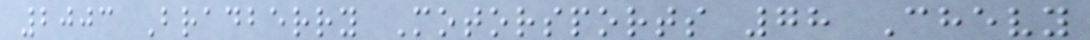2003 Bradberry Motorsports 78 Chevy
